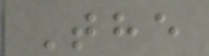The
